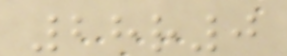28r0
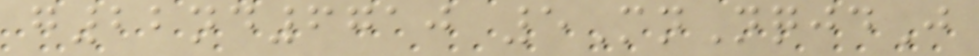g22nd6710 5MnNqjdJ
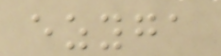ezyga
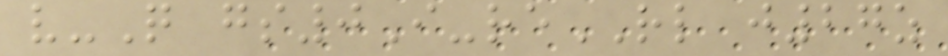v-Q gs0I-reRL j27z
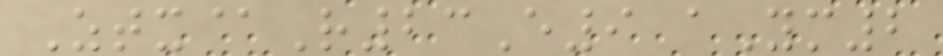Ztx@R23E9 aYm2
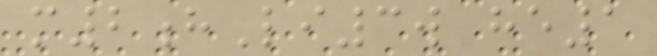m2hLi3w he1
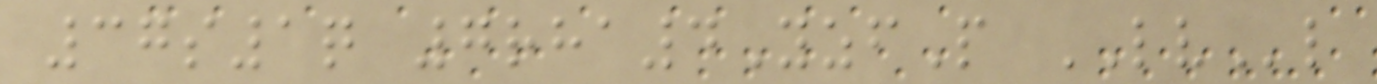37s1q 7rha4YzfP LVl
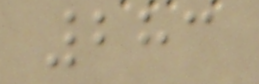283
